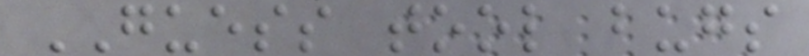GUESS tool bugs
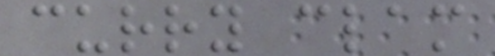curry clam
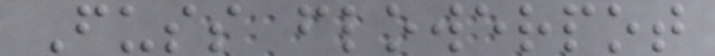Fuss flowerpot
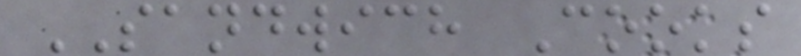SANDWICH Cooks
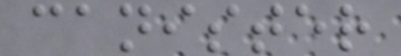canister
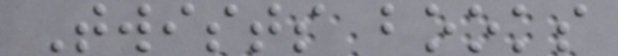Twists books
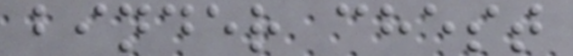binder chest
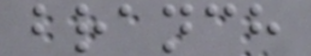branch
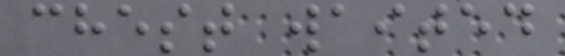chest waited
